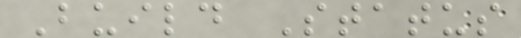Build Status
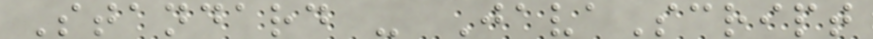Standard - JavaScript
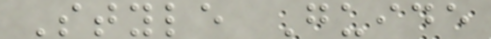Style Guide
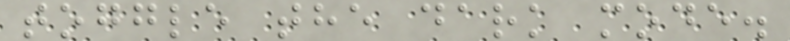toggle the dark mode.
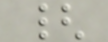{
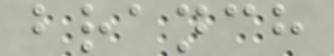branch
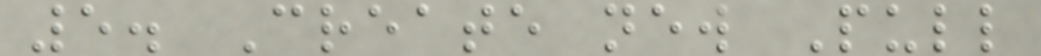5. Create new Pull
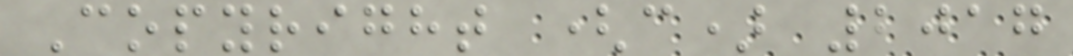Copyright (c) 2017
